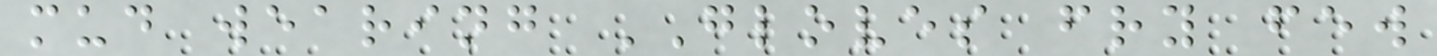mud wearing GLOVES fry few
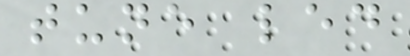tune led
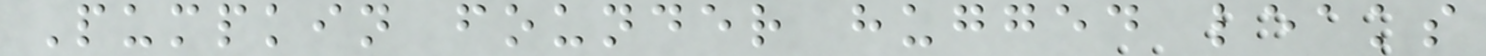Pumpkin founder hugged leaks
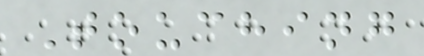Touching
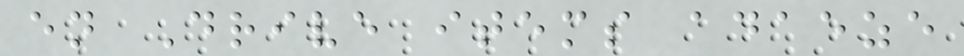en Drive items adaeze
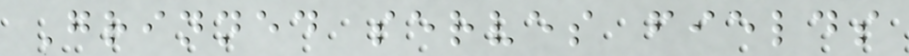Grinned serves fields
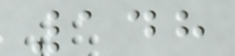148
